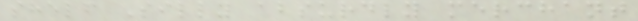shelf Silly absurdly merchant
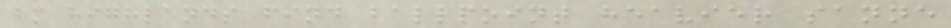bm highlands find ballpoint heavier sanne
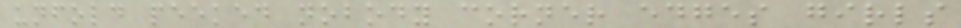unfold peeked nobody corner edges girls
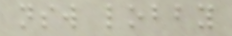nsw lobby
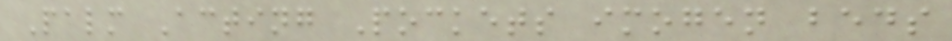Palm Acting Pockets imogen beds
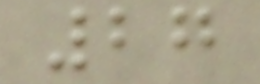27
